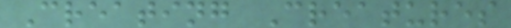Creating Creatures
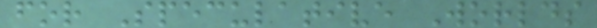for Speculative Worlds
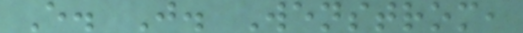E. J. Wenstrom,
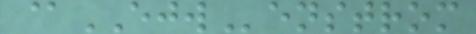@EJWenstrom
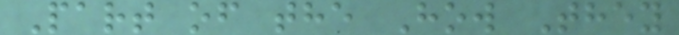Part of the How They
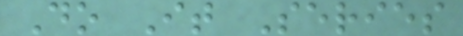Do It Series
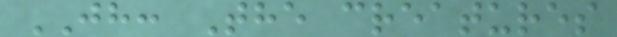JH: The creatures
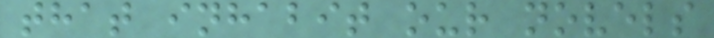that inhabit our novels
